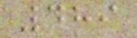489
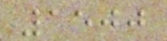1500
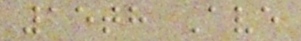15th Ave
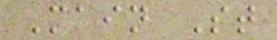Main St
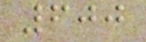600
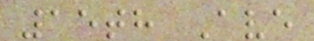15th Ave
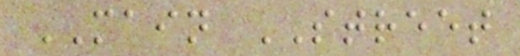MAIN STREET
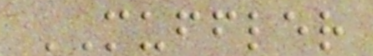MUFFLER
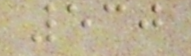530
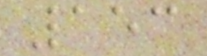153
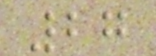27
